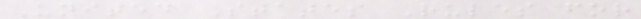United States Rules for
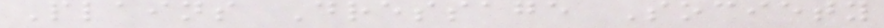Plains Dressage Society
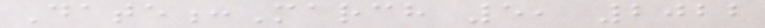Date:March 5, 2022
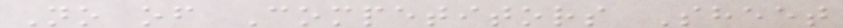No of Competitors Sheet
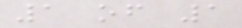1 of 1
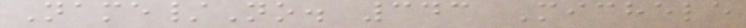Name/No. 343 Michele
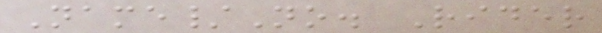Name/No. Rider
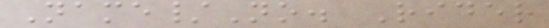Name/No. Rider
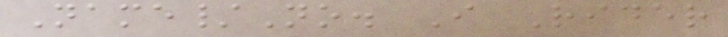Name/No. I Rider
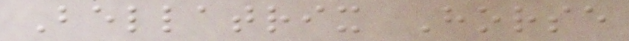Bellatrix Horse
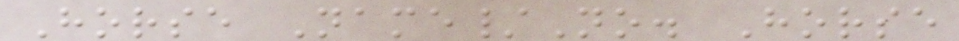Horse Name/No. Horse
